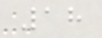18
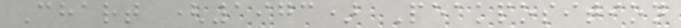Chart (1973) Peakposition
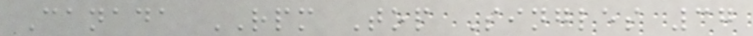Canada RPM Top Singles 37
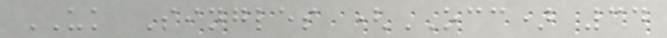UK Singles (OCC) 34
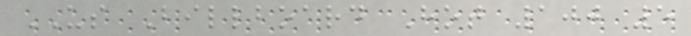US Billboard Hot 100 5
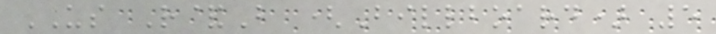US R&B (Billboard) 5
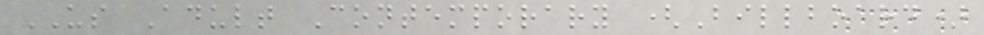US Adult Contemporary (Billboard)
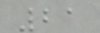21
